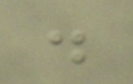.
